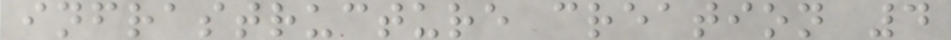infrastructure creation 4
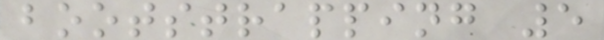bootstrapping 5
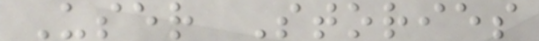User Stories
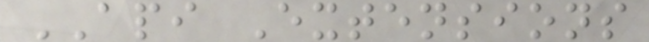API Extensions
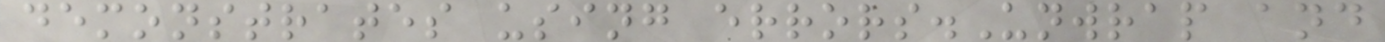demonstrates using errors.Unwrap and
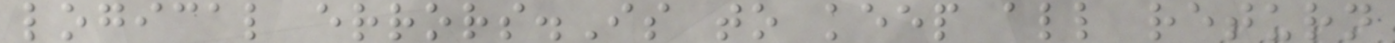logical errors.Is to keep all return
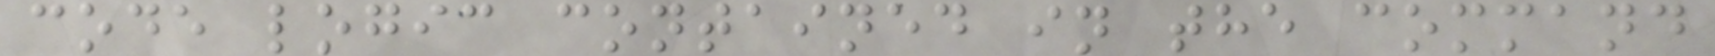code logic contained in the command
